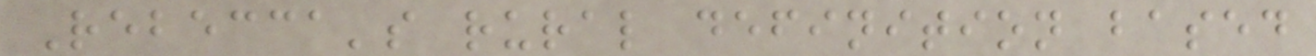Rebecca's rural definition based
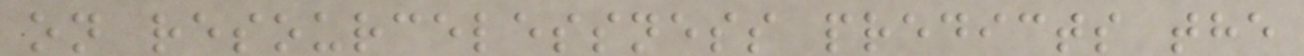on resourcelessness predicts the
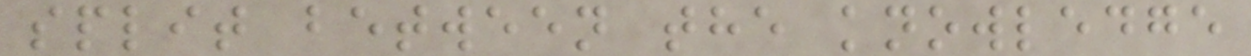split between the knowledge
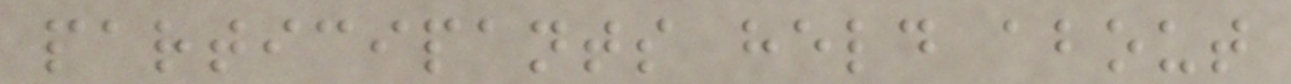participants held about
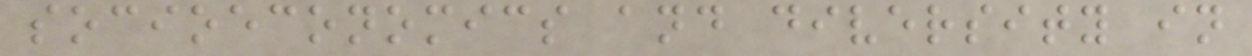socioeconomics and diversity in
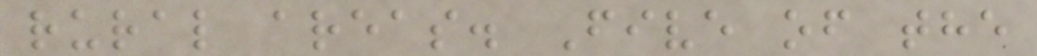rural areas. Five of the
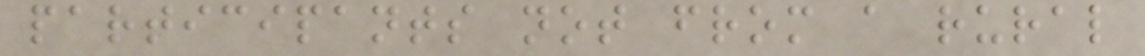participants not from a rural
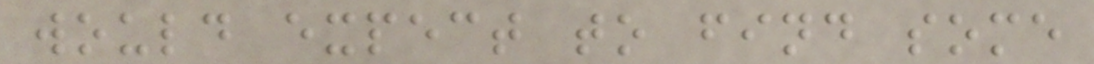would expect to find some
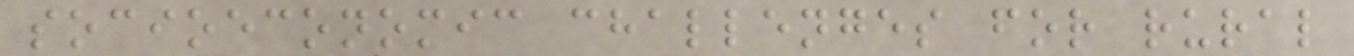socioeconomic challenges for rural
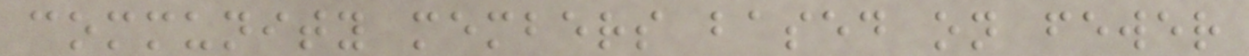community members based on fewer
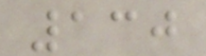130
